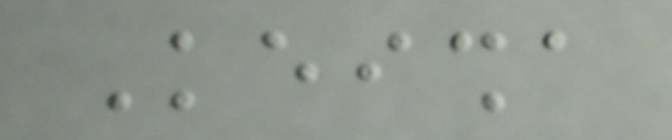Keisha
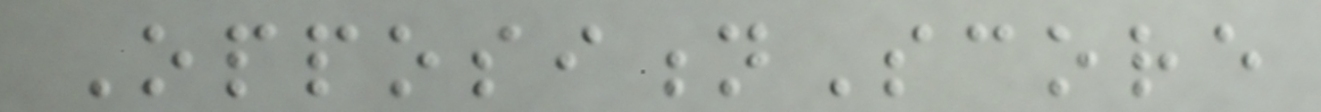OppositionScore
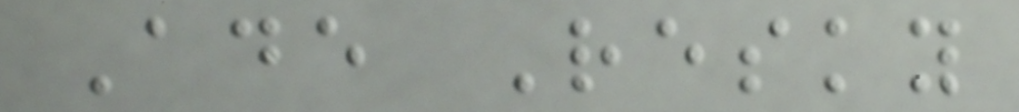Ade Resky
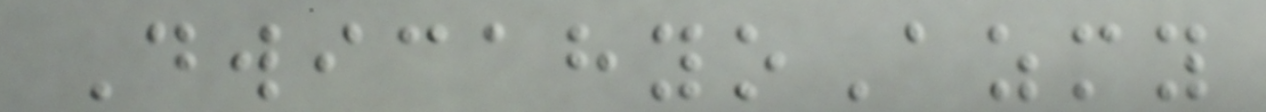DwicahyoAzmy
